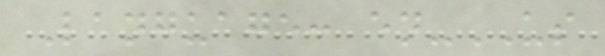Language: en-US
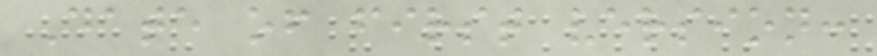Date of first version:
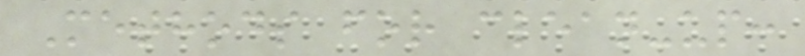Methods for clean-up:
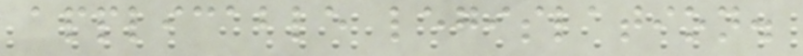applicable legislation.
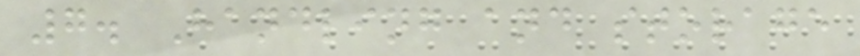7. Handling and storage
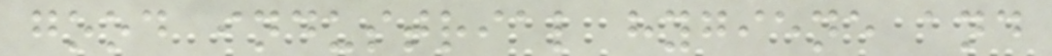good industrial hygiene and
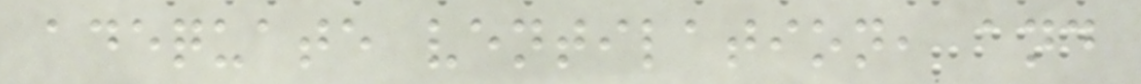adequate ventilation, and
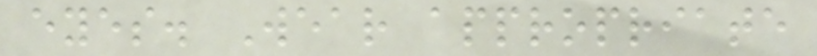eyes. Wear appropriate
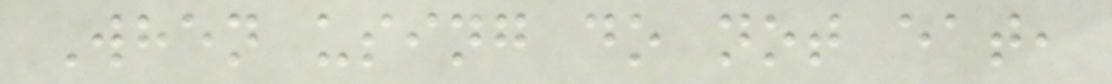When using do not eat,
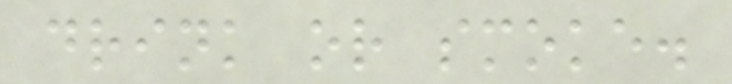drink or smoke.
